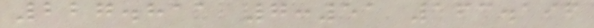227.811 7:51 163.196
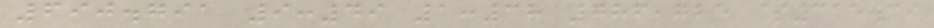690.791 9:49 1:38 786,725 $315.39
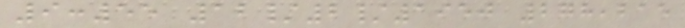9:55 12/2/1950 278,215
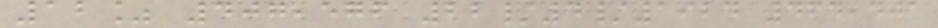12% 407,576 22/4/1924 464,401
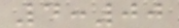4:00
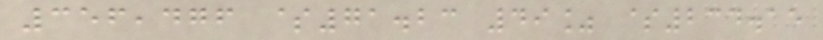356,476 $71.23 49% $234.15
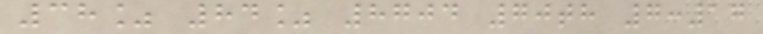38% 84% 8704 70th 7:17
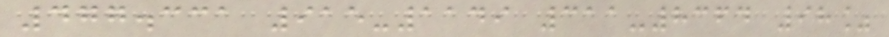477.331 915-1149 311-8364 98%
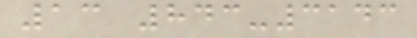13 843-3143
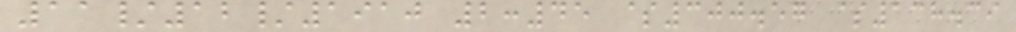11/12/1910 2:45 $300.57 $138.39
